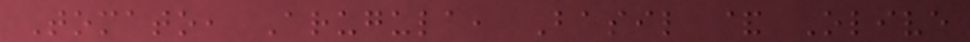Tomato, Arugula, Basil & Olive
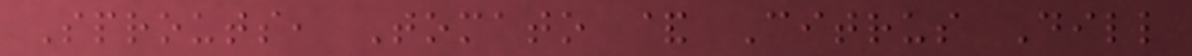Sprouts, Tomato & Citrus Dill
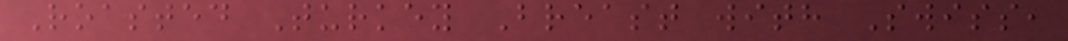Roasted Turkey Breast with Swiss,
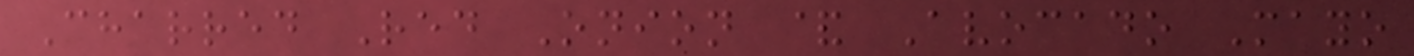Charred Red Onion & Avocado Mayo
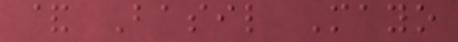& Basil Mayo
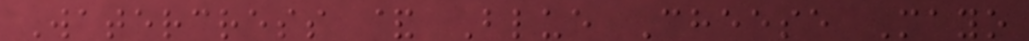Watercress & Blue Cheese Mayo
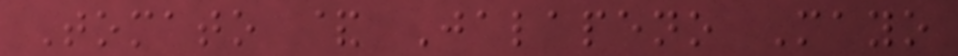Tomato & Jalapeno Mayo
